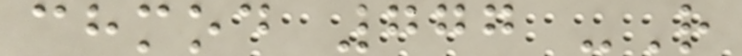chmod 777 -R
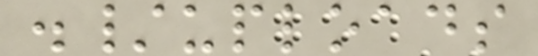./uploads
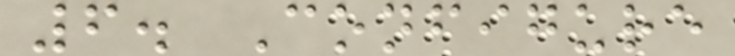6. Configure
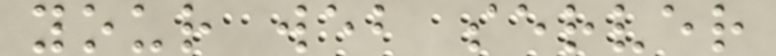your web server
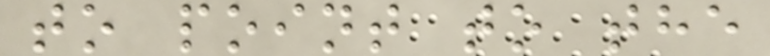to point to the
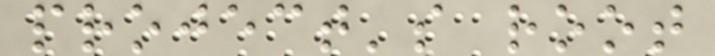project's root
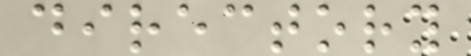directory
